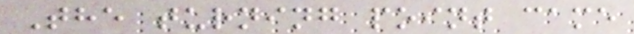The turning point came
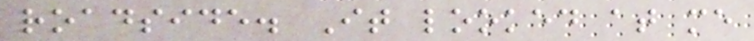roadside. It looked at me
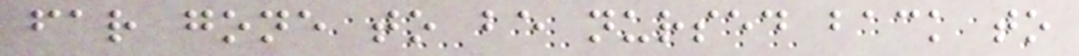far gone to be nursed back to
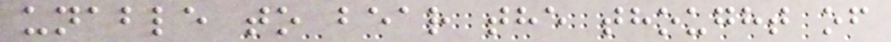unable to bear the thought of
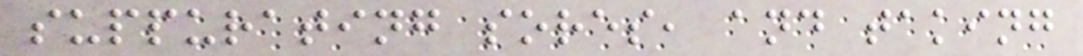suppurating sores, and taking
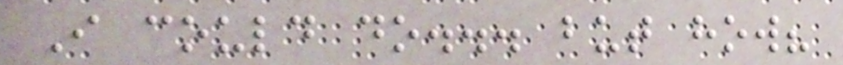I could do... but how?
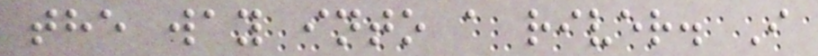the way into a river. I
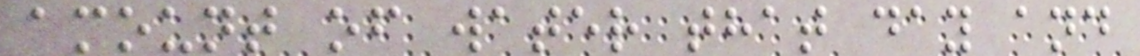amount of water that day and
